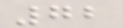72
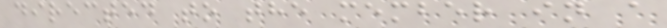directed to the member in a
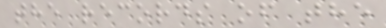the records of the
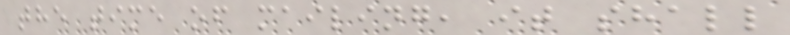the time of mailing, it shall
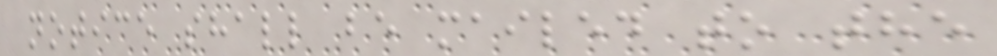notice shall be mailed to the
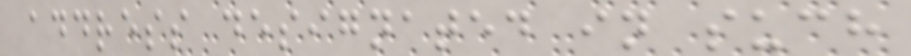address designated in such
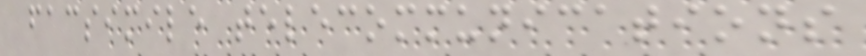facsimile telecommunications
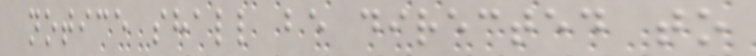notice shall be directed to
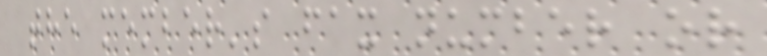the member's fax number or
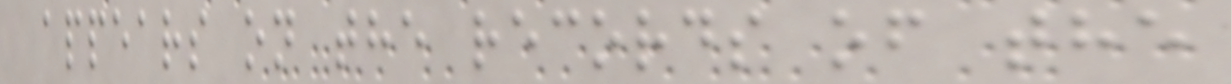appears on the records of the
